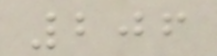206
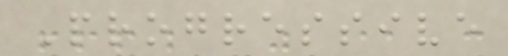Progressive
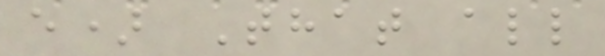e) That all
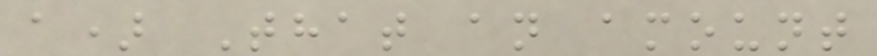a) That an amount
